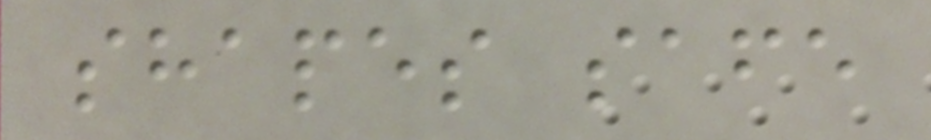shapes safe
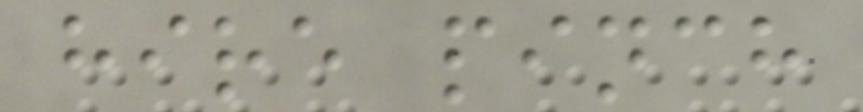hire pinch
